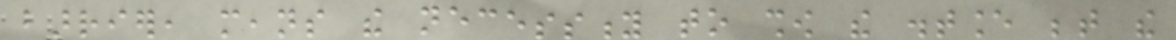barrier, means the necessity to show the distance between the
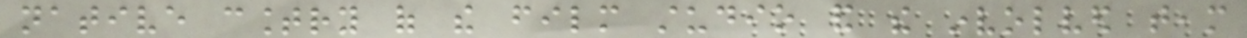native country of the film studio and the involved team
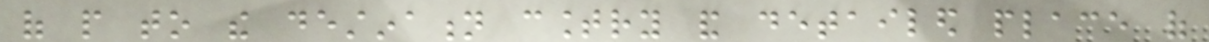of people to the destination country and detailed place of
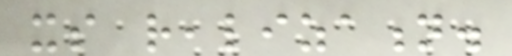its realization.
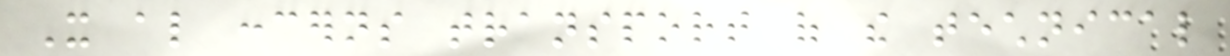It also concerns transport of the technical
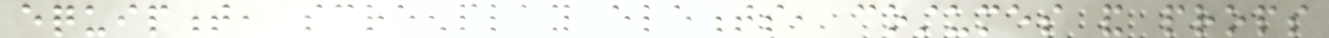equipment, screenplay elements, costumes and props
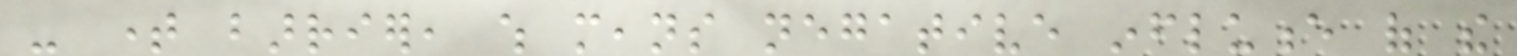- time barrier, which means negative influence of the
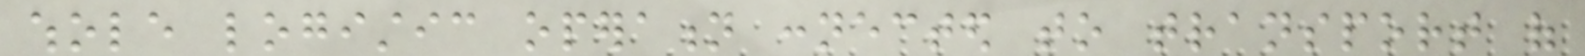whole logistic operation connected to transport of
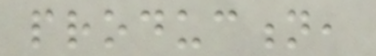production,
